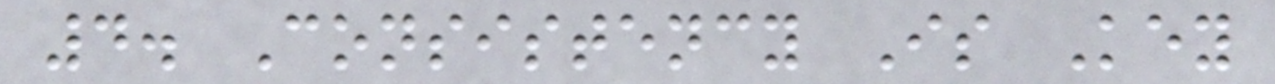4. Consistency Is Key
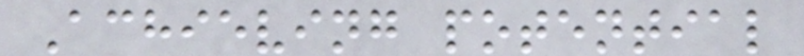Achieving potential
